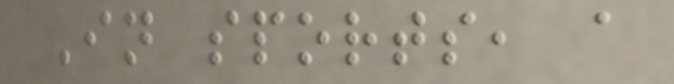In sports, a
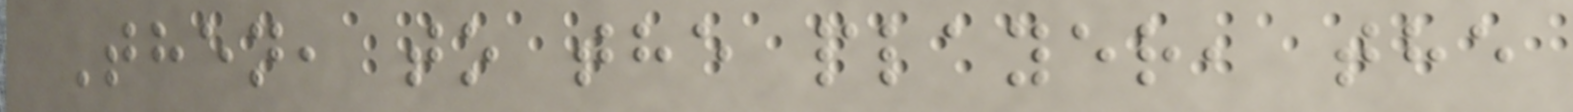Then, to the player, the
